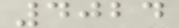4024
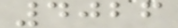4026
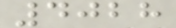4028
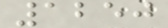1250
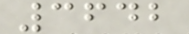3642
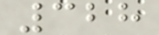328
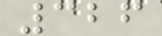326
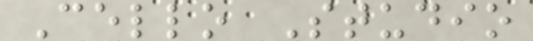Cello Studio
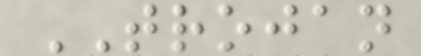TROJAN
